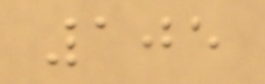105
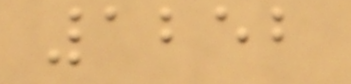1252
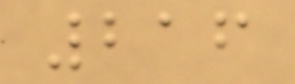216
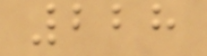228
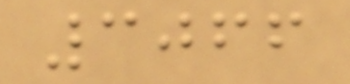3066
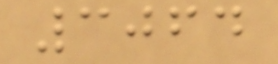3064
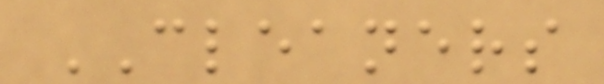CLEANERS
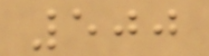500
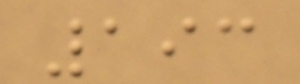193
